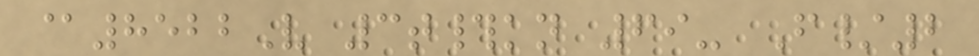@8522V 3t#kn 69- F/2
